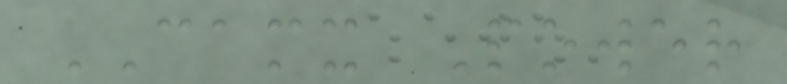CAMX Power
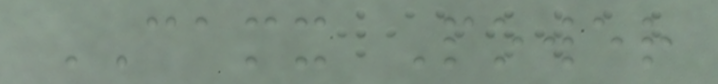CAMX Power
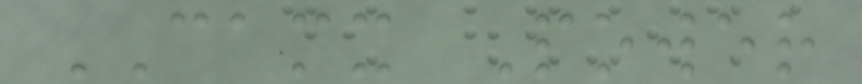CAMX Power
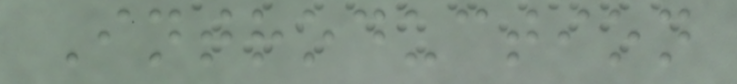Introduction
